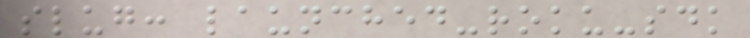slug: launched-roku-sdk
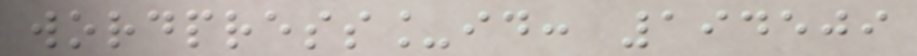wordpress_id: 194509
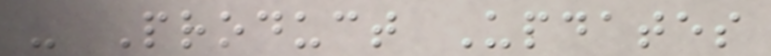- Product Updates
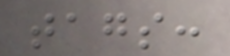tags:
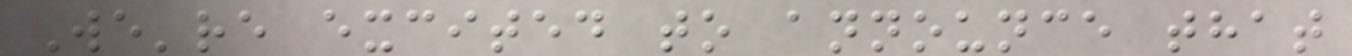We're excited to announce that
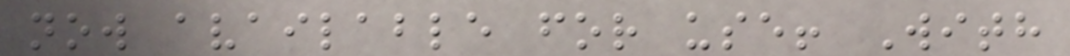now available for use! With
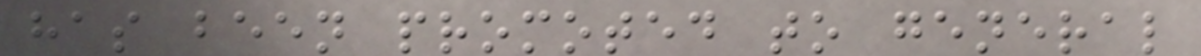has been promoted to general
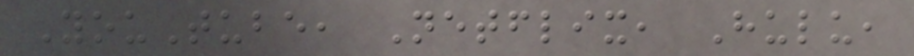YouTube, Netflix, Hulu,
